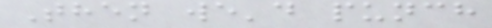Then we'd punch
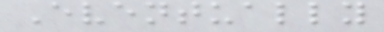Eventually
